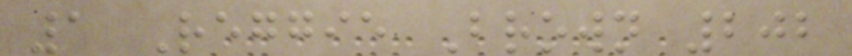1 Reggie Brown 202
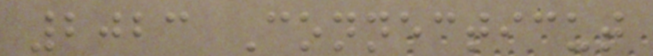2023 Connecticut
